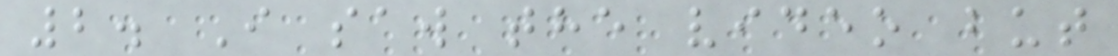2. I saw the video but
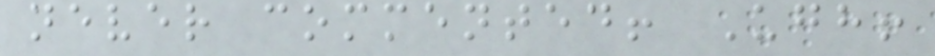never commented! Ugh!
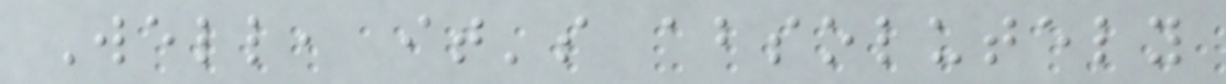Well, it's absolutely
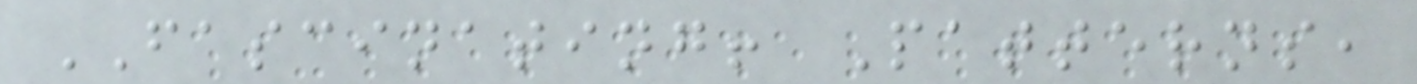FASCINATING! Patterns,
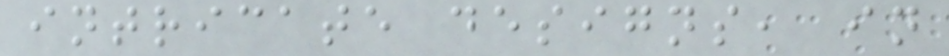intricate designs, in
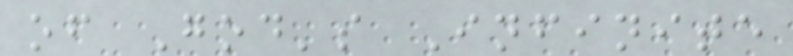of God's Infinite
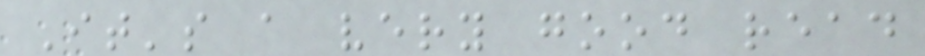It's a very good read
